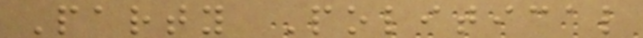Party Political
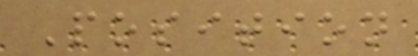Position
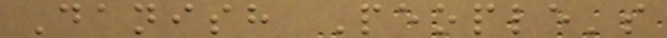Danish People's
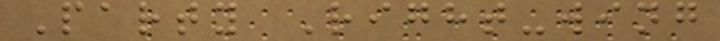Party Right-wing
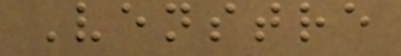Venstre
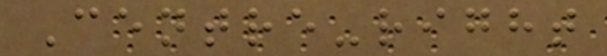Centre-right
